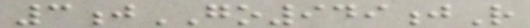3jGO949jR
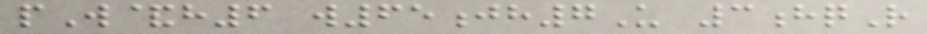pW&h6 w65jh7U 3hqR
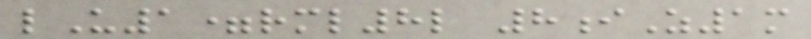lU1=rml8l 8iZ1m
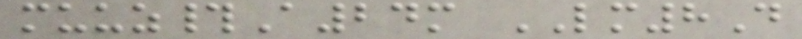muuz#A24m LM8D
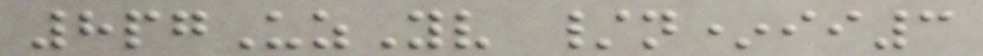8pgUzYv /n*ii3
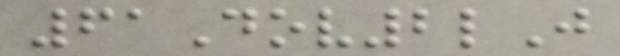61Dov2lJ
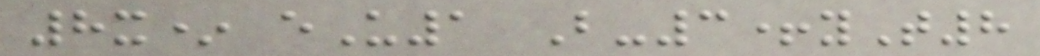8x* eU1 B-3+yT8
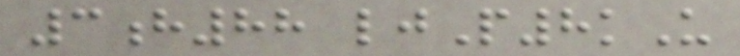3h88 ljP8kU
